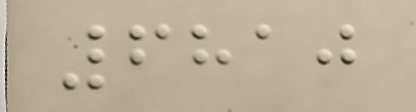6810
